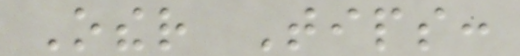Other Tips:
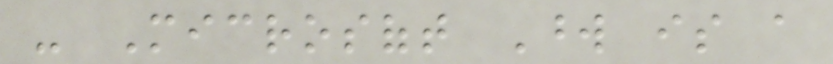- Microsoft Word is a
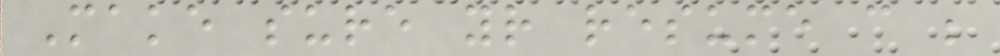Make sure your resume can be
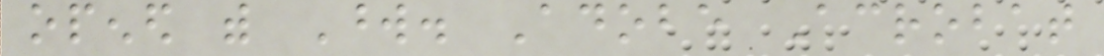opened with Word. Adobe Acrobat
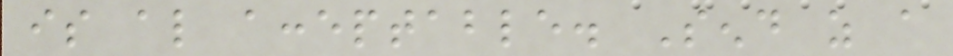is also acceptable. Send as a
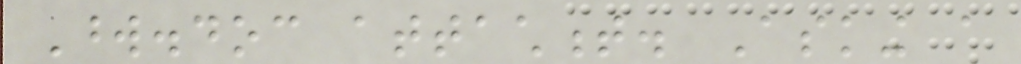Word.doc attachment. Asking a
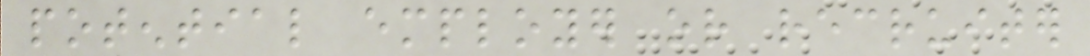potential employer or recruiter
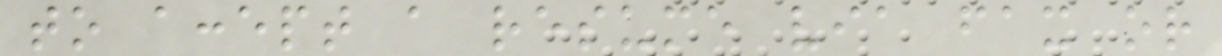to accept a resume via fax or
